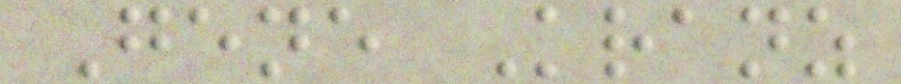Gene Kranz
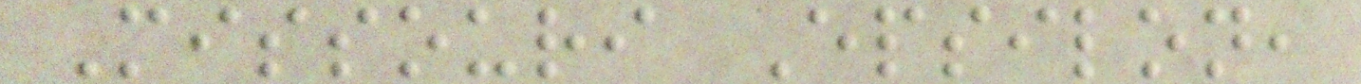Missouri Epsilon,
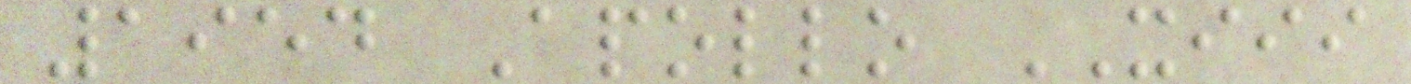1954 Apollo XIII
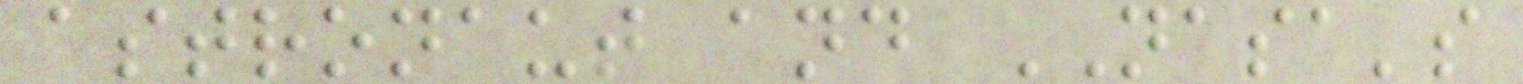astronaut and NASA's
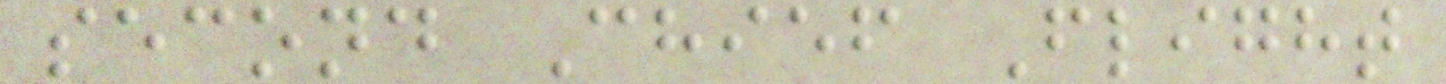second Chief Flight
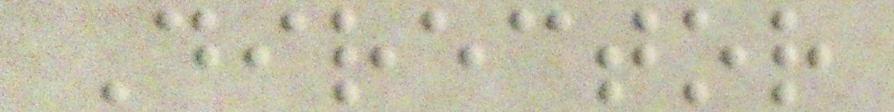Director
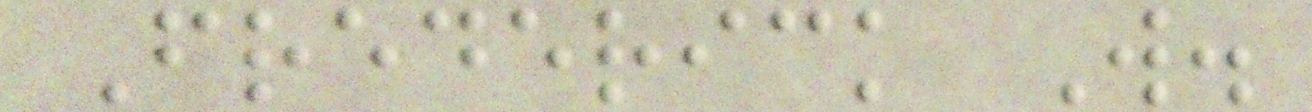Frederick W.
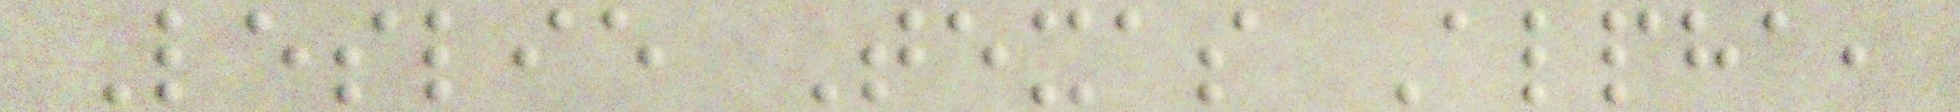Leslie Texas Alpha,
